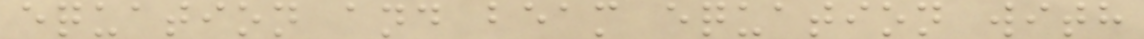equation and beam equation with
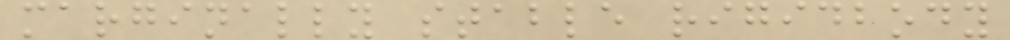marginally stable rigidbody
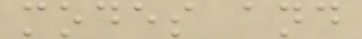modes and
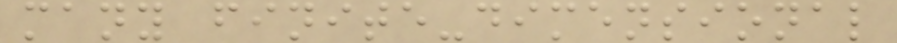many finite-dimensional
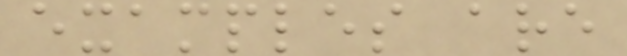examples are
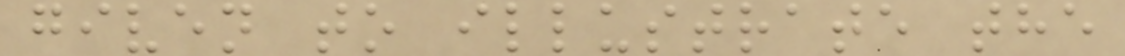given to illustrate the
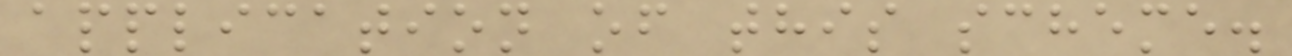application of this scheme.
